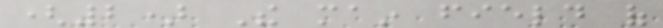(2) The main field of
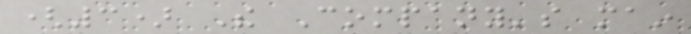(3) The Company's main
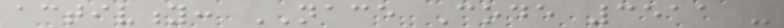activity: NACE Code 3511 -
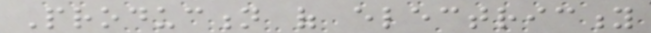Production of electricity
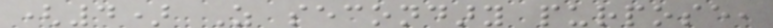(4) As secondary purpose,
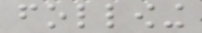following
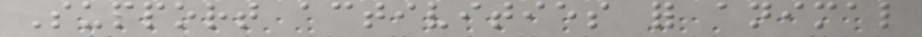Support activities for animal
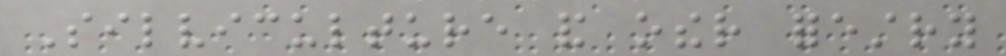Silviculture and other forestry
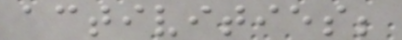activities;
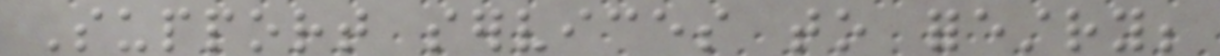Support services to forestry;
